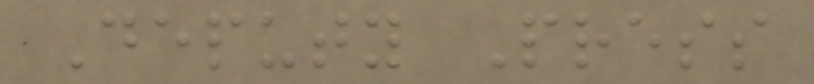Deputy Press
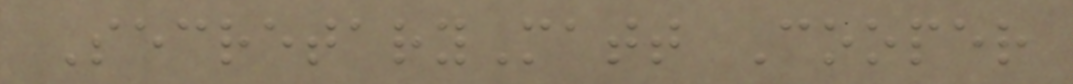SecretaryMatt Cooper
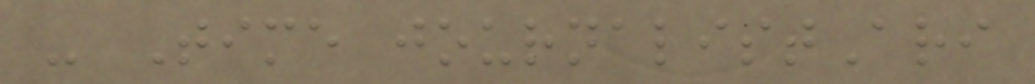- Time journalistAri
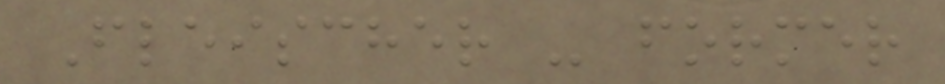Fleischer - former
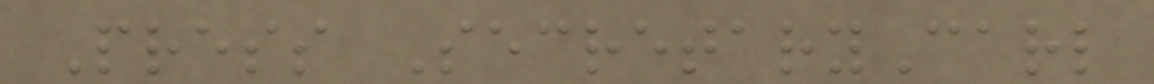Press SecretaryCarl
